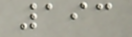193
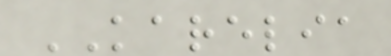KARELIA
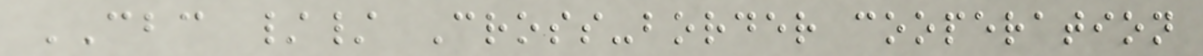CBC // Cross-border cooperation
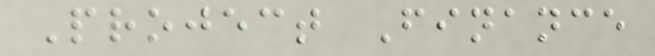Project Finance
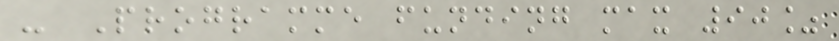- Programme funding max 90%
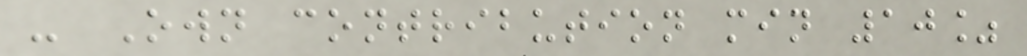- Own contribution min 10%
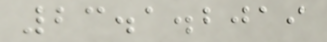23.1.2019
